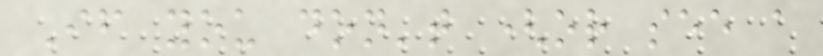If you don't (or see a
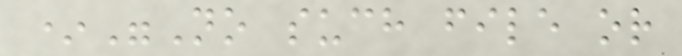*"No such file or
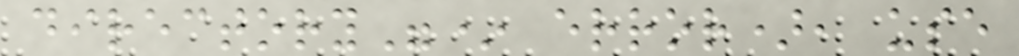directory"* error), use
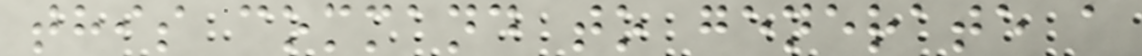this command to generate a
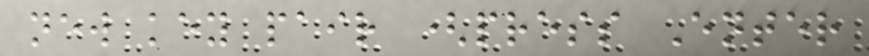new key pair (press Enter
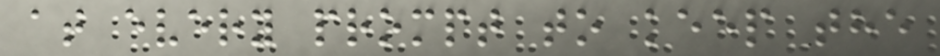at every prompt to keep the
